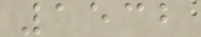1532
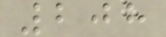208
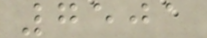7501
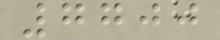7700
